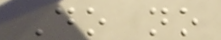Do no
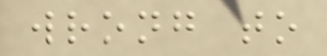wrong to
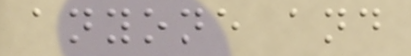anyone and
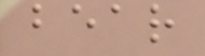bear
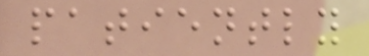patiently
